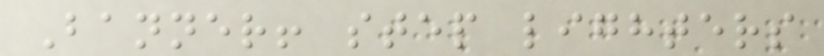Banner! step lighters
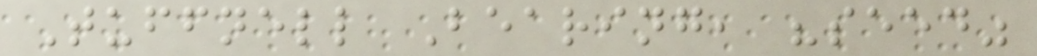Tuffnell Bearing, "seed"
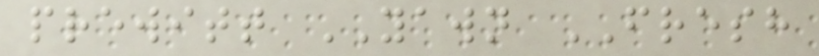prewitt YAWN FRESH
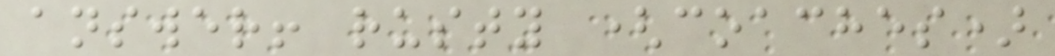answer! rusty (coaches)
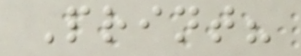Print?
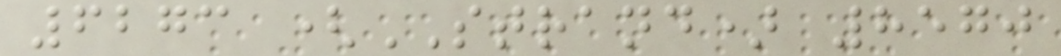6273 (STRAND) 8570
